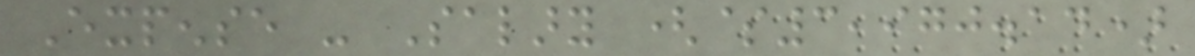Expense - Salary ($3,970.14)
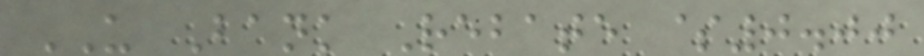US Bank Rebate $0.00
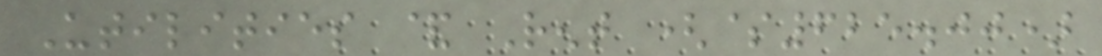Utilities & Rent ($625.00)
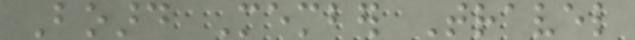Board Member Travel
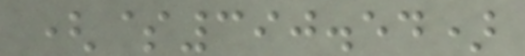($390.54)
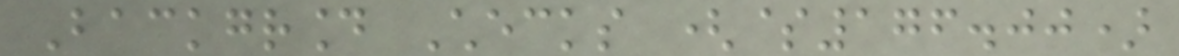Background Checks ($176.00)
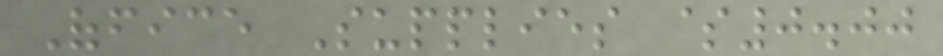Office Supplies $0.00
